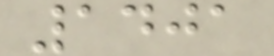1401
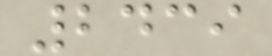2439
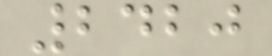2420
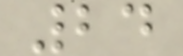24
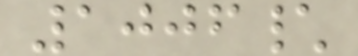1006\
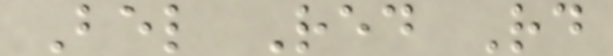Bel Red Rd
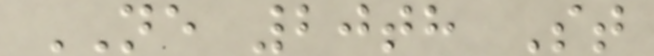NE 20th St
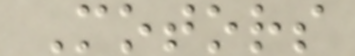Motors
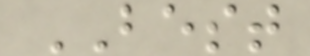BEST
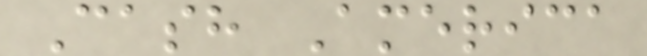Cash America
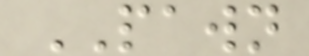PAWN
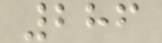286
